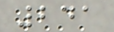241
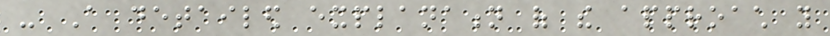- A detailed explanation of the approach you
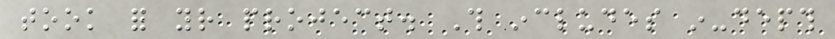took for your project. This includes in-depth
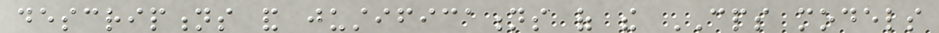descriptions and justifications of the CPS models
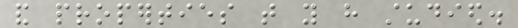and properties that you have studied.
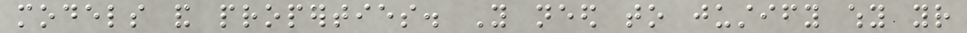models and properties. You need to justify why your
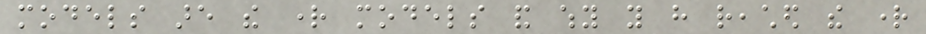models are the right models and why you have reached the right
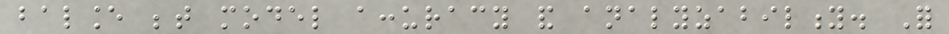balance between model accuracy and analyzability. For
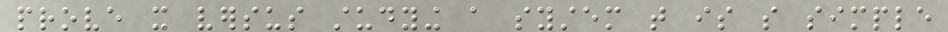prove it versus studying a system that is so simple
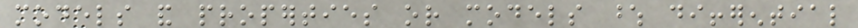models and properties or models whose differential
